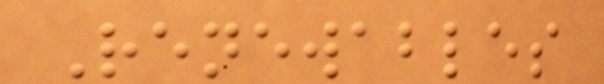Renewables
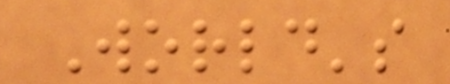World's
